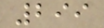299
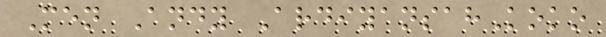Men Andy ArdiyansahKoko
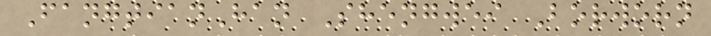FangtianHan Shengwei Borworn
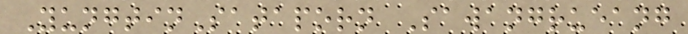YungtinSataporn Sawangrueang
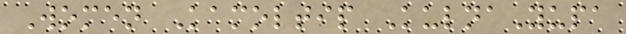Women Kamoltip KulnaYupa
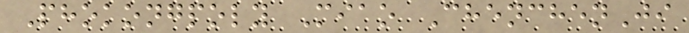Phokongpoly Miao ChenchenJi
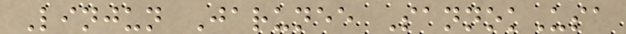Linjun Jarunee SannokUsa
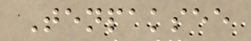Tenpaksee
